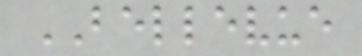BELLEVUE
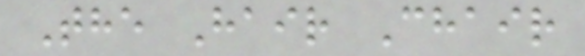The Hair Chair
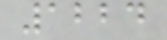1224
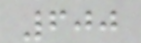600
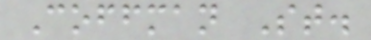Coffman St.
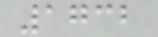1732
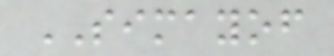SIMAYOF
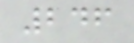246
